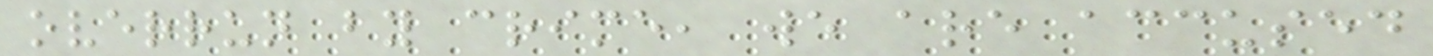overrun by crime, we are accused
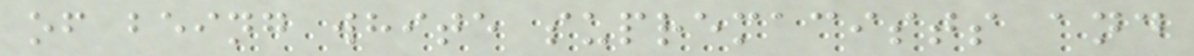of being white supremacists and
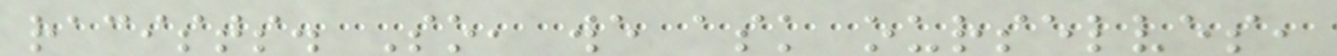racists. So, we ask ourselves,
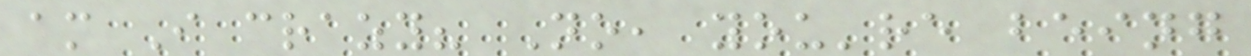am I crazy? No, you're being
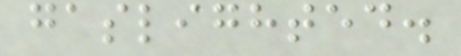gaslighted.
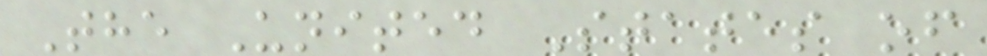The United States of
